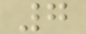7
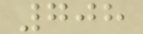708
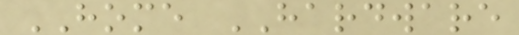HOME HARDWARE
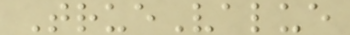TrueValue
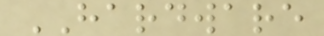HARDWARE
